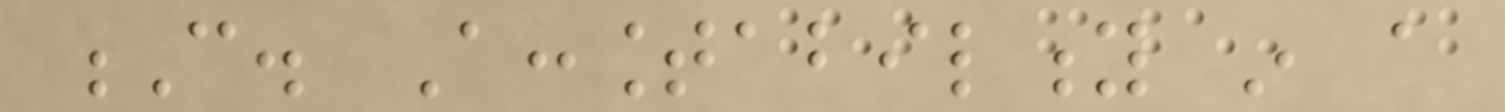C. Accountability in a
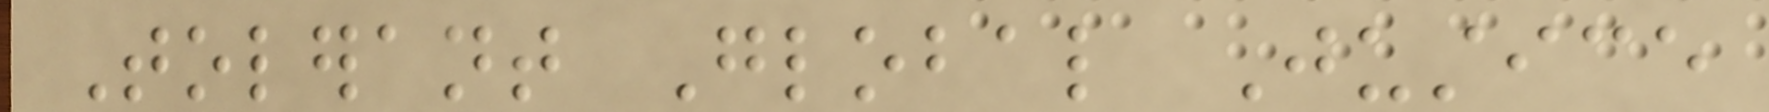Tolerant Global Justice
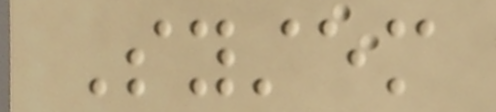System
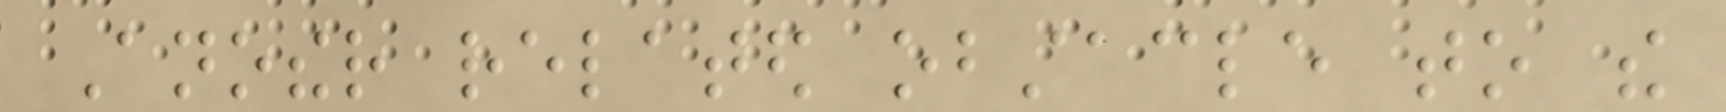Another related obstacle to the
